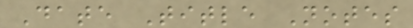Date Title Notes
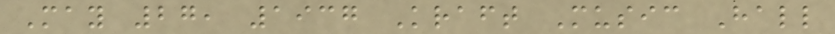May 27, 1937 Kraft Music Hall
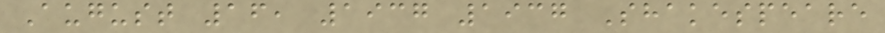August 16, 1937 1937 Shakespeare
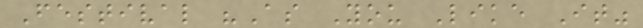Festival "As You Like It"
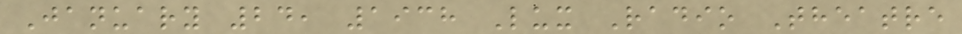January 24, 1938 Lux Radio Theatre
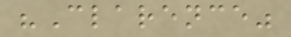"Clarence"
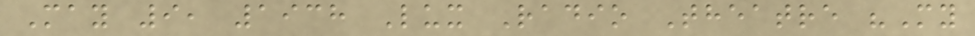May 9, 1938 Lux Radio Theatre "My
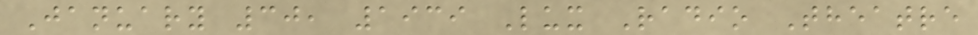January 30, 1939 Lux Radio Theatre
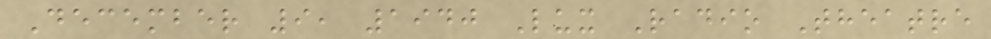December 9, 1940 Lux Radio Theatre
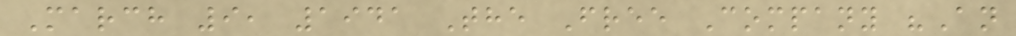March 9, 1941 The Free Company "An
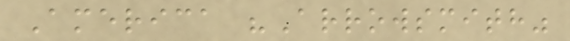America "Arrowsmith"
